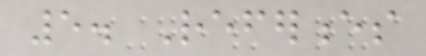5. References
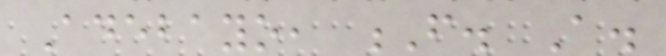Adebayo, F. A.
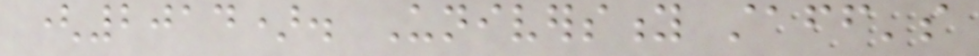(2014). University staff's
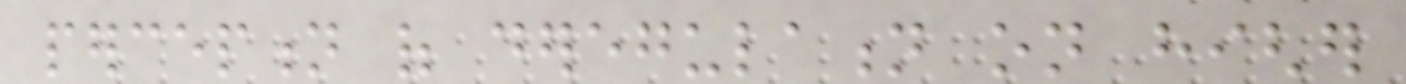perception of deregulation on higher
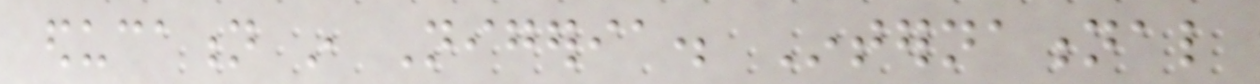education in Nigeria. International
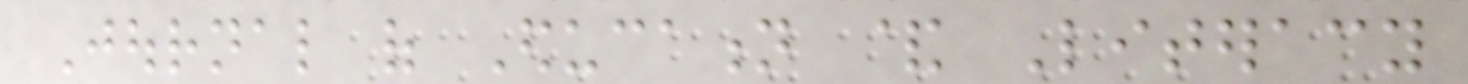Journal of Education & Literacy
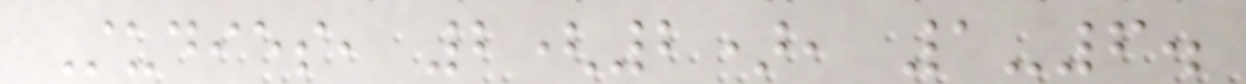Studies, 2(2), 1-6.
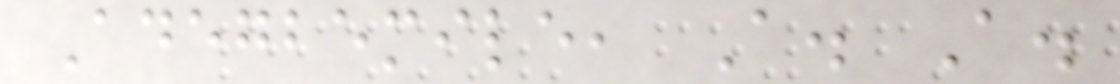Adegbemile, A. A.
